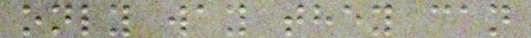only way they can
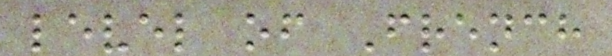level of French
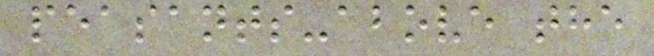peasants-above the
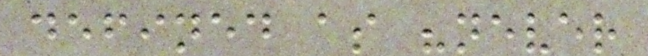defined as "never
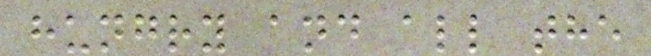hungry and all the
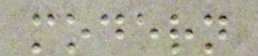modern
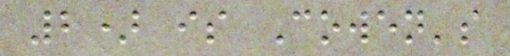2) is Cowen's
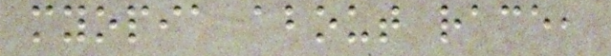myopia about race,
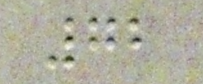72
